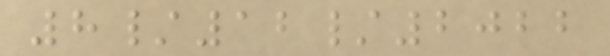8/12/2022
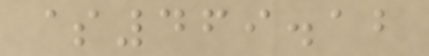$469.12
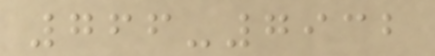766-7932
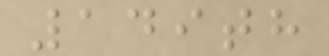149th
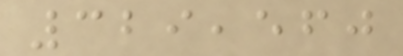329,560
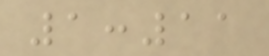1:11
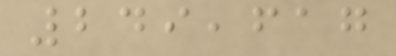249,617
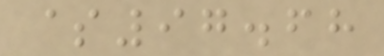$97.68
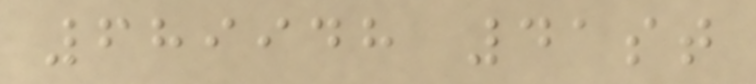689948 41st
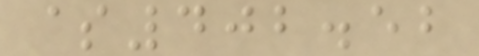$402.52
